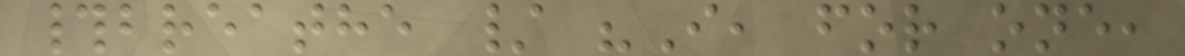#breathe / "I, for one,
